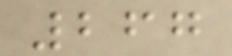267
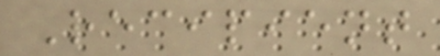Recipient
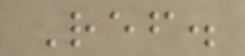Ref.
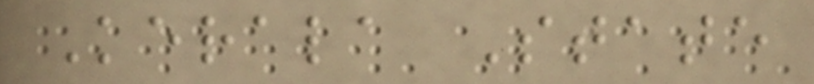Kerala State
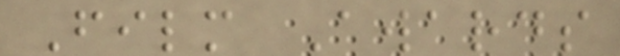Film Awards
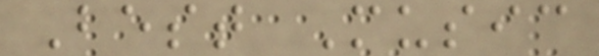Best Music
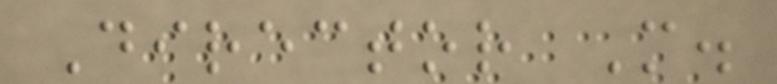Director M.
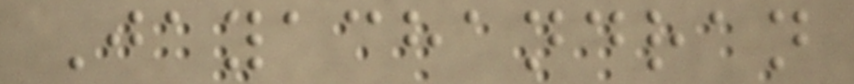Jayachandran
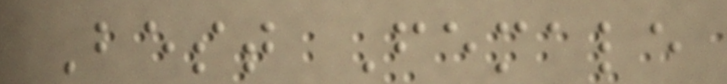Best Female
